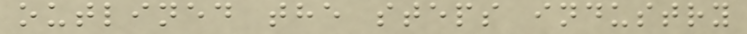outlined the steps industry
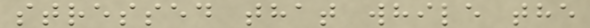stressed that while the
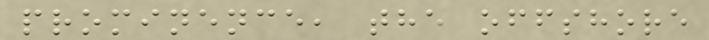prominence, the offshore
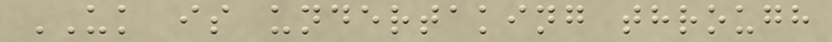UK is undertaking through
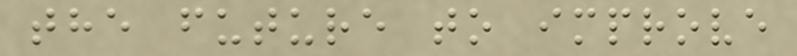the future to improve
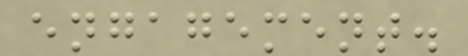engagement.
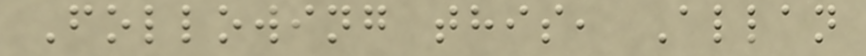Following this, Allan
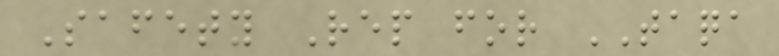Safety Rep for TAQA
